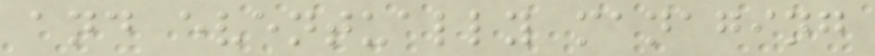and eventually managing
